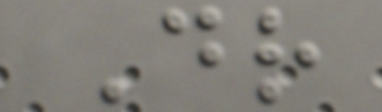Dr
